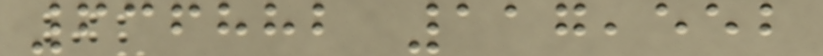636882 117,552
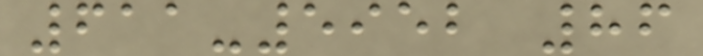611-5952 86
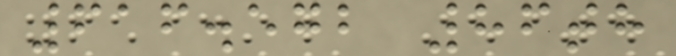616.572 86th
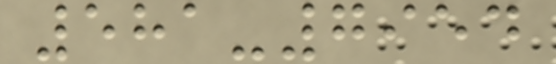581-7954
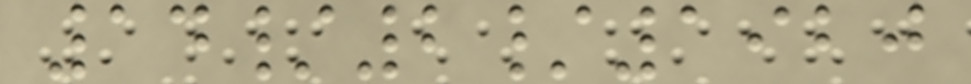14/2/1920
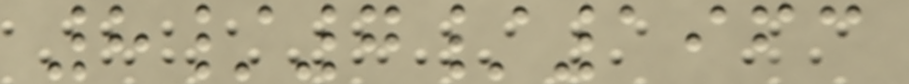8/7/1963
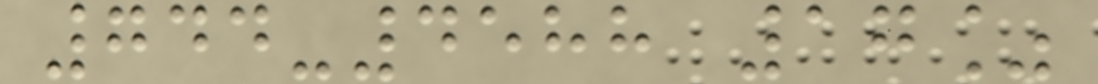744-4588 17%
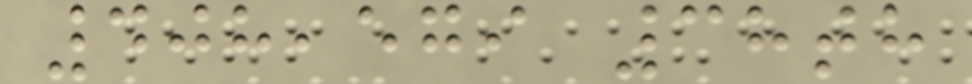408,579 38th
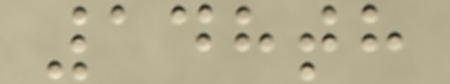148th
